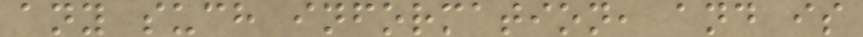any such information, and is
